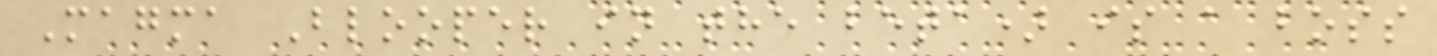Magma Blooper in the beta) is a boss
